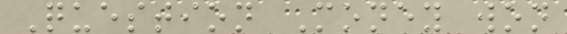Question Money won
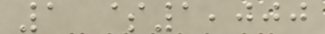1 $1,000
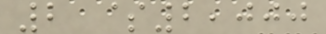2 $2,000
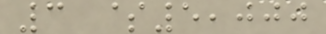3 $5,000
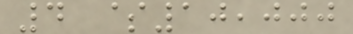4 $10,000
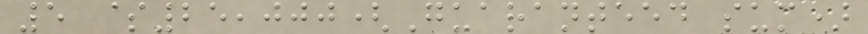5 $25,000(Guaranteed sum)
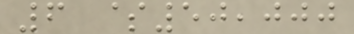6 $50,000
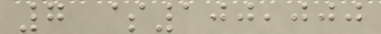7 $100,000
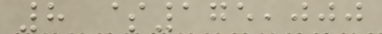8 $175,000
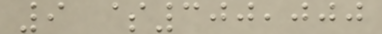9 $300,000
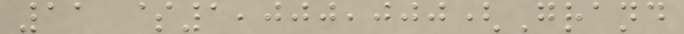11 $1,000,000(Grand
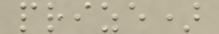prize)
